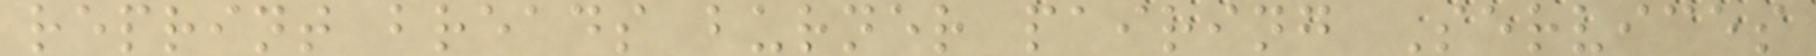reprint breads burner pairing Services
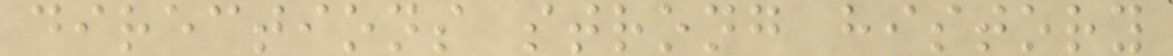directions strong history
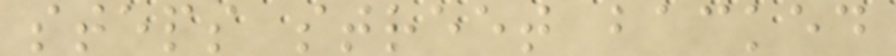steps street backed
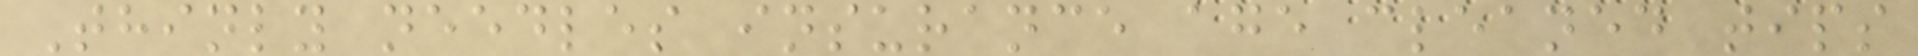Thinly needles insurance age cleaned tips
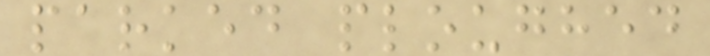parked ploughed
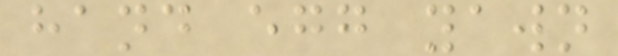hand egg yawn
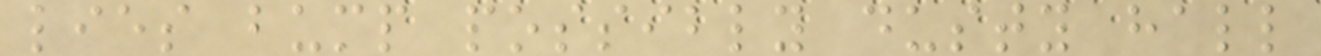lies bump possibly dusty hall
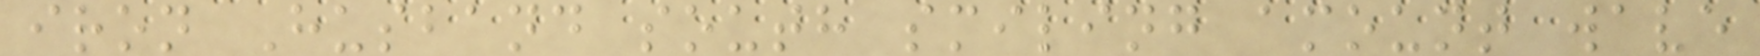iron Husband south smiling amount wave
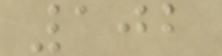102
